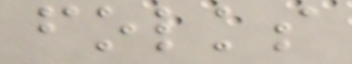folks
